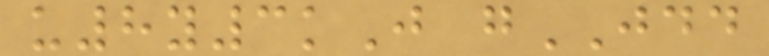u8y3kJ gJDD
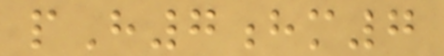pH7hm7
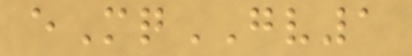eMqGV1
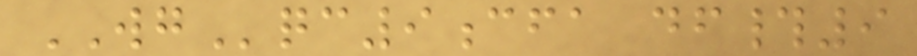WGqc9cfa df#9
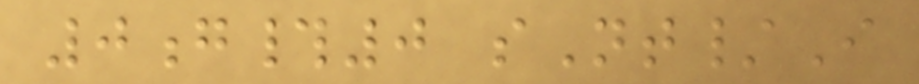0g#0 sNt/I
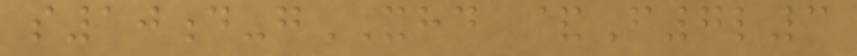s10d-gXHD &F7l3
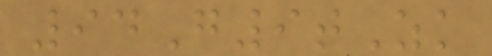94G9tZk
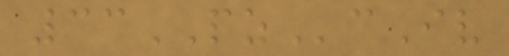33PZcIv
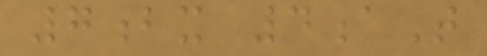7bx 4aT
